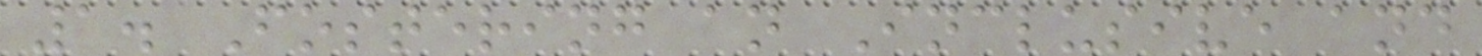1. Fostering an Inclusive and
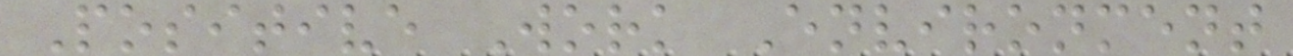Positive Work Environment
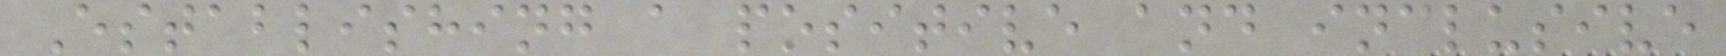Establishing a positive and inclusive
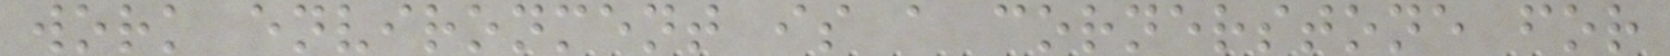work environment is a cornerstone for
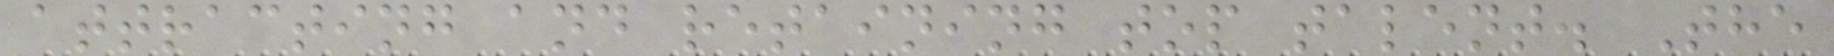attracting and retaining top talent. The
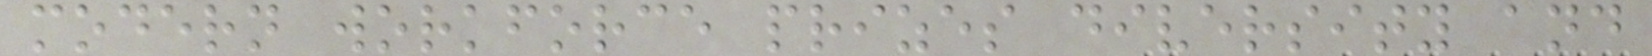modern workforce prizes diversity and
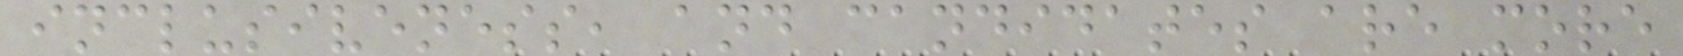inclusiveness, and candidates are more
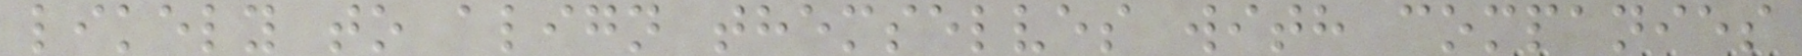likely to align themselves with companies
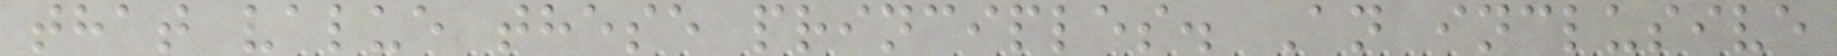that value these principles. An inclusive
